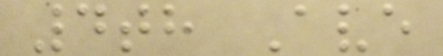4th Ave
